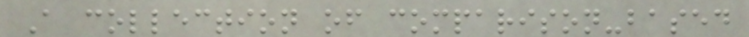A collection of comparison-based
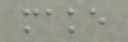make
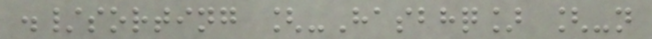./sorting [-Hasbhq] [-n
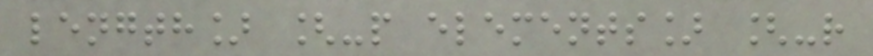length] [-p elements] [-r
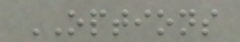OPTIONS
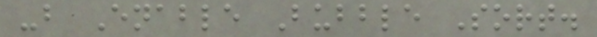-b Enable Bubble Sort.
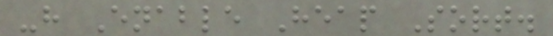-h Enable Heap Sort.
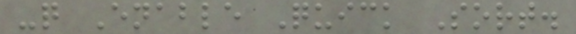-q Enable Quick Sort.
